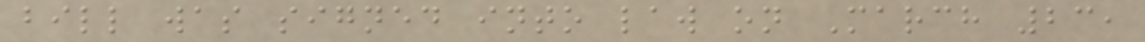bill was signed into law on March 23,
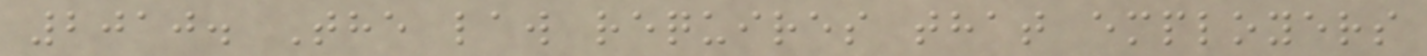2010. The law requires that employers
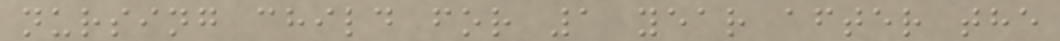nursing child for 1 year after the
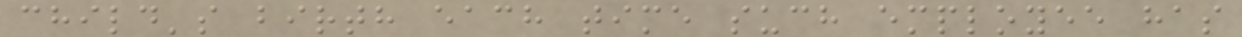child's birth each time such employee has
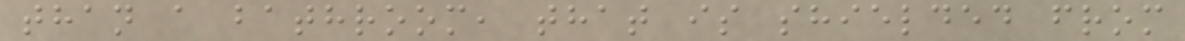than a bathroom, that is shielded from
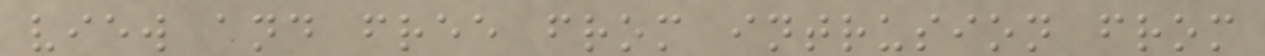view and free from intrusion from
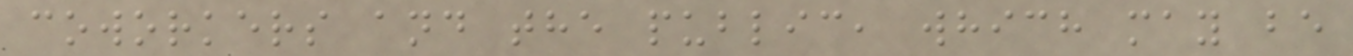coworkers and the public, which may be
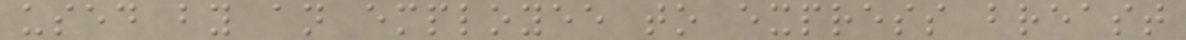used by an employee to express breast
